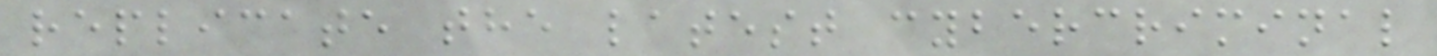replicate the latest cybercriminal
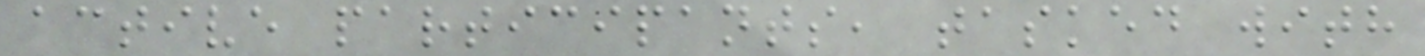active participants, tasked with
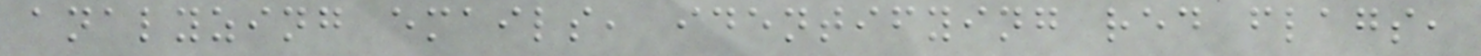analyzing emails, identifying red flags,
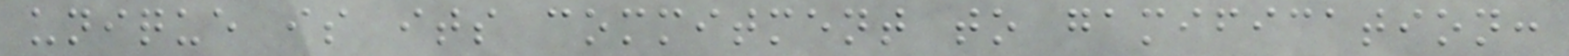unique is its commitment to gamification:
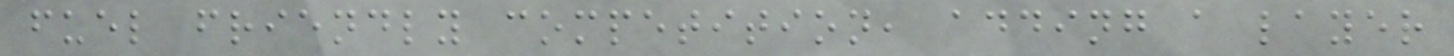fuel friendly competition, adding a layer
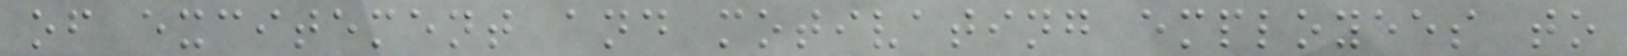of excitement and motivating employees to
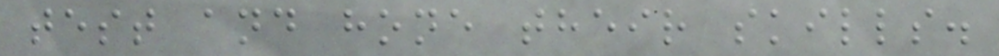test and hone their skills.
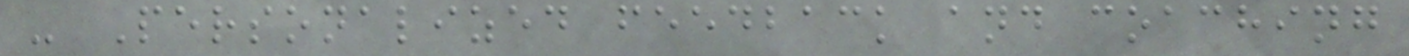- Personalized feedback and coaching
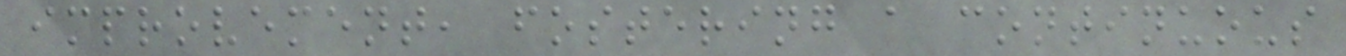improvement, fostering a continuous
